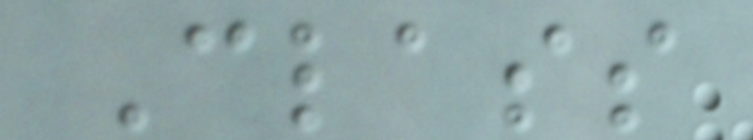Class
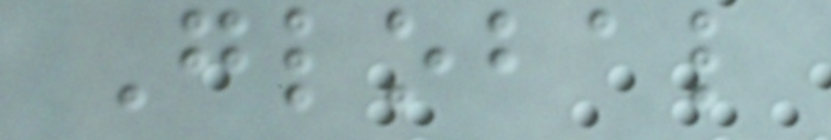Global
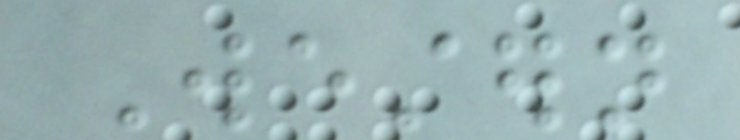Western
